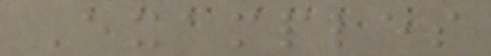Examples
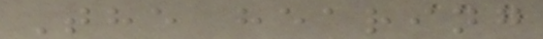The hearing
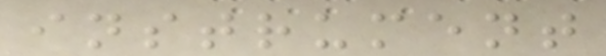instrument
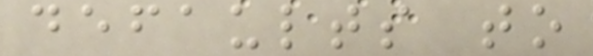defaults to
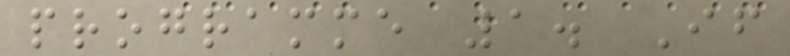programme 1. If
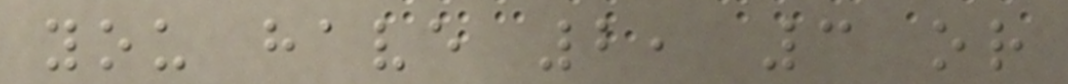you have 2, 3 or
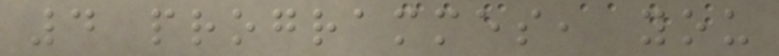4 programmes, you
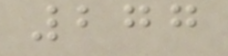277
